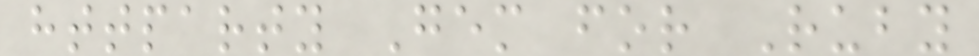httparty Gem for Ruby
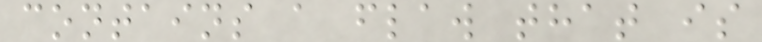contains a flaw that is
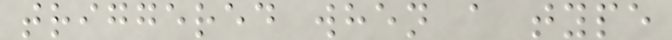triggered when a type
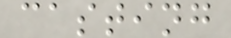casting
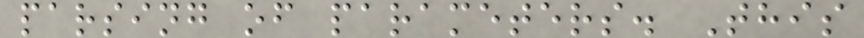parsing of parameters. This
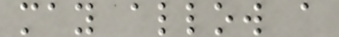may allow a
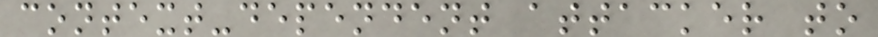context-dependent attacker to
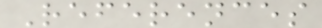References
